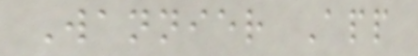Wannier App
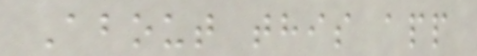About this app
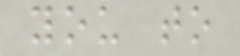you to
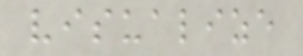visualize
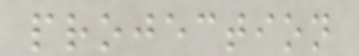projection
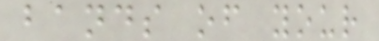bands of your
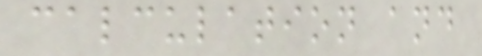calculation and
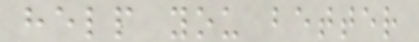help you better
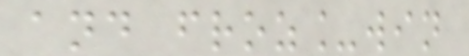and froz_win
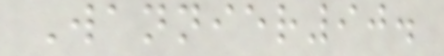Wannier90.
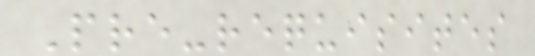Pre-requisites
